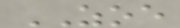ZOE
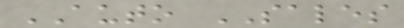AUTO SALES
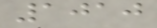1010
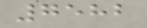7582
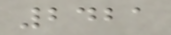2421
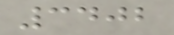3402
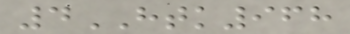4HTK968
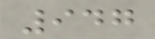947
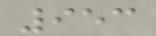953
